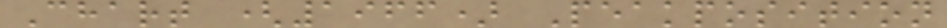Chart (1966) Peakposition
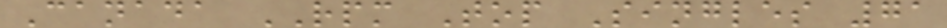Canada RPM Top Singles 71
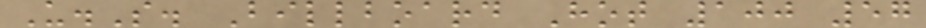U.S. Billboard Hot 100 57
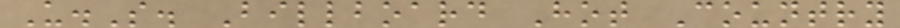U.S. Billboard Hot Country
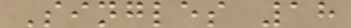Singles 18
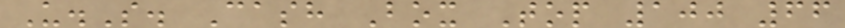U.S. Cash Box Top 100 66
